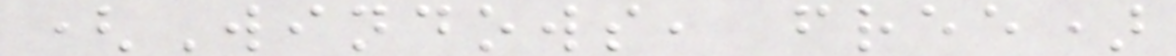(Windows, free)
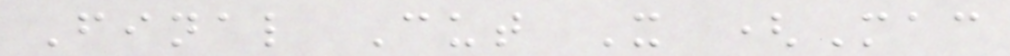Final Cut X (Mac
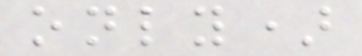only)
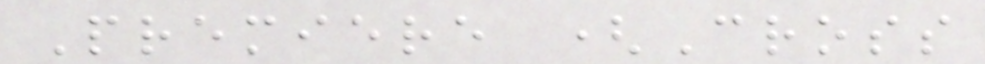Premiere (Cross
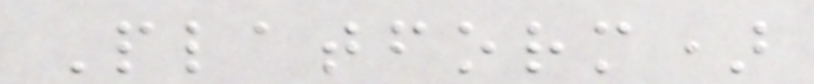Platform)
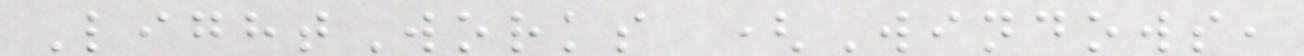LightWorks (Windows,
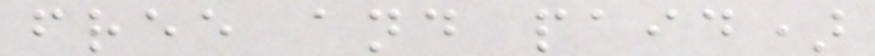free and paid)
